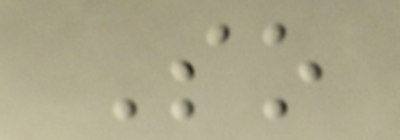So
